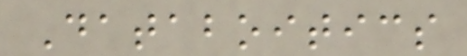Databoitics
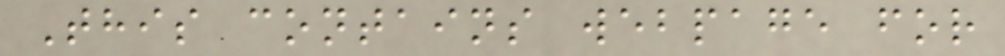This contains webpage for
